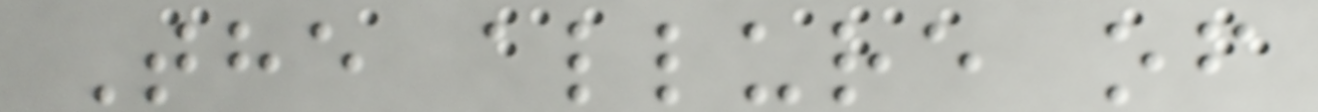The allure of
